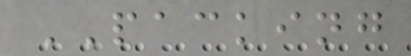PACKING
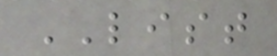LIST
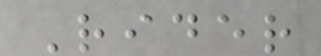Rider
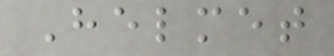Helmet
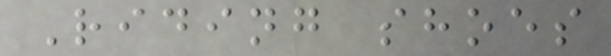Riding shoes
